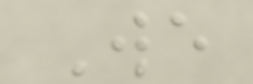We
